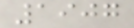1907
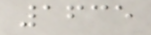1635
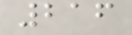216
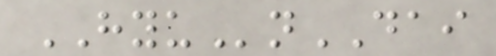HYUnDAI
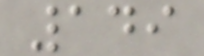149
